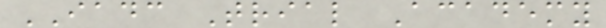IADC Trial Academy
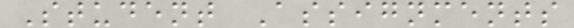Student Assignments
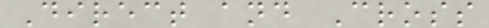Direct and Cross
